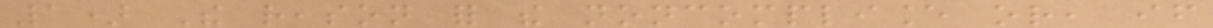1) The reason for the noncompliance or, if
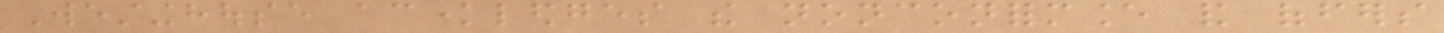Westinghouse acknowledges the nonconformance and offers
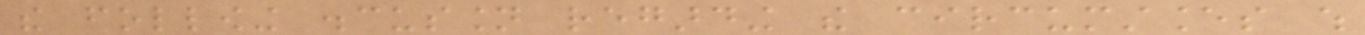the following discussion regarding the circumstances which
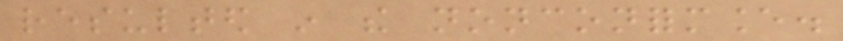resulted in the nonconformance.
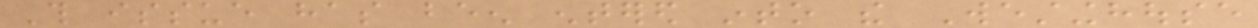This issue has been entered into the Westinghouse
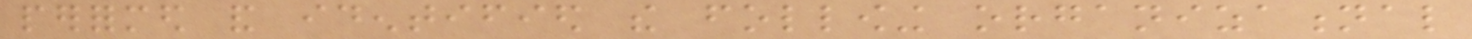performed and identified the following organizational
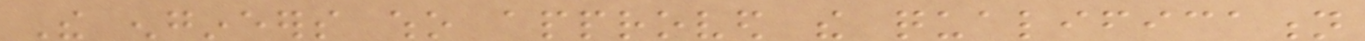The engineers who approved the qualification
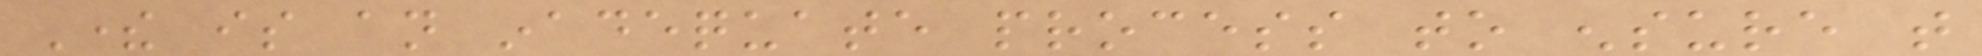There is an inadequate process to ensure that
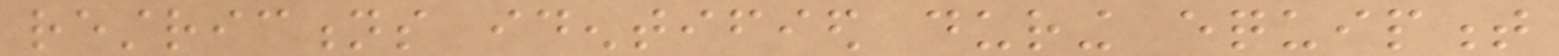restrictions identified during equipment
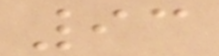93
